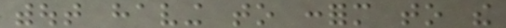without having to conform to the
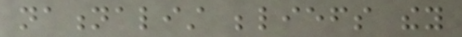nationalist beliefs they
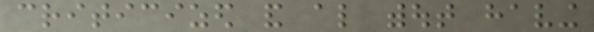criticized and also without having
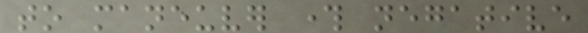to maneuver through negative
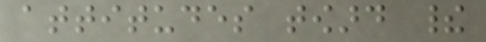attitudes toward their
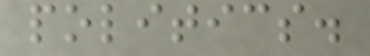politics.
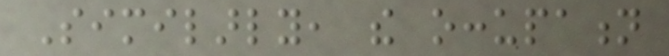Similarly, the occupation
